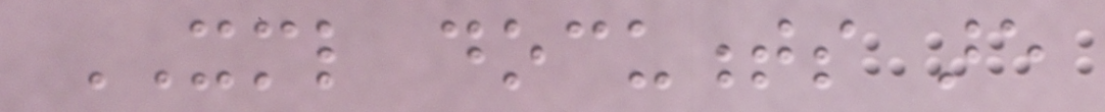XML documents are
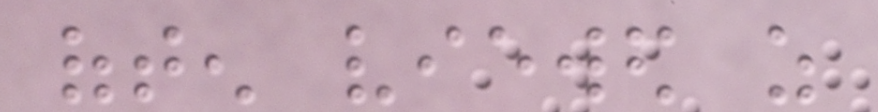often viewed as
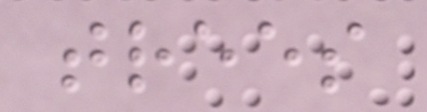trees
